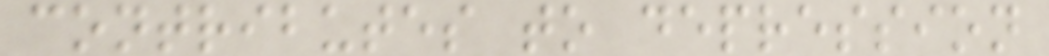contributes to depression
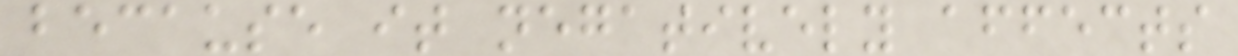because it negatively affects
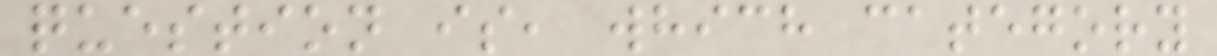question is, which category
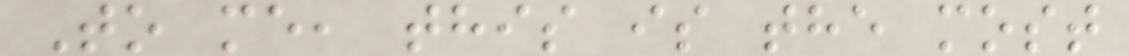To me, this is the most
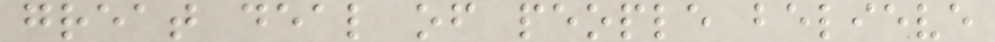great deal of people believe
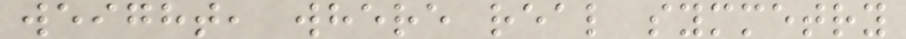weight, where real symmetry
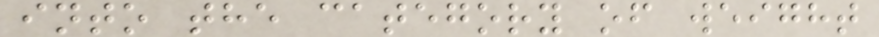into the category of weight
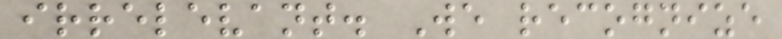irrelevant. We recognize
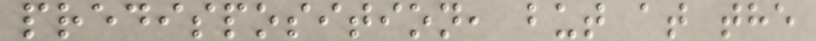predisposition, but at the
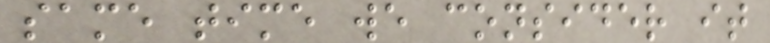same time we consider it
